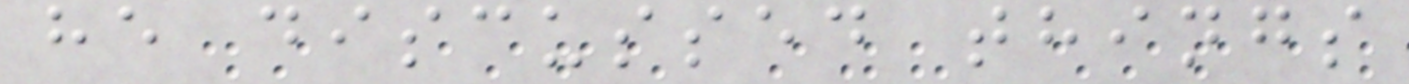he discussed things
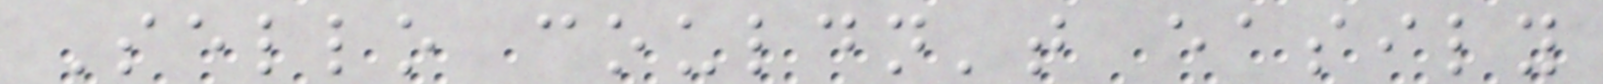Sello couldn't easily
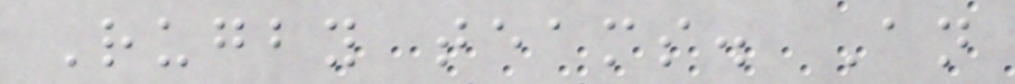Rugby teams. An
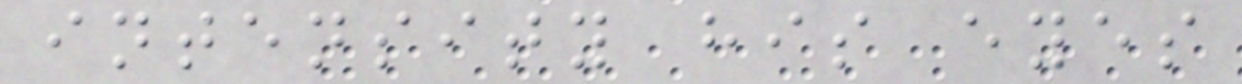intensity his eyes
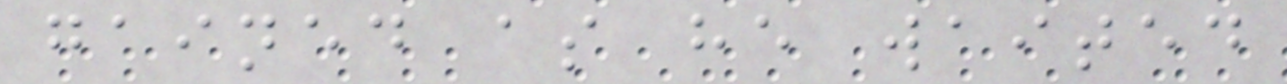gained as he waited
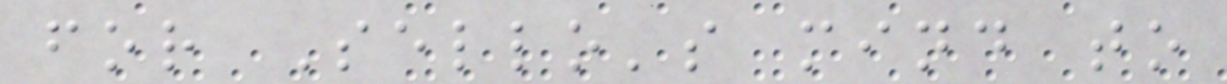for Sello's mind to
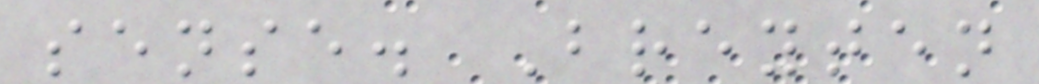sense. Breyten
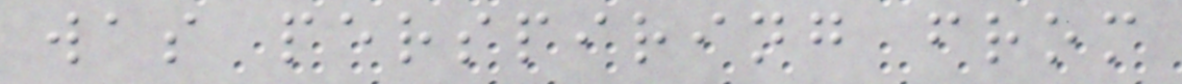was perspiring from
